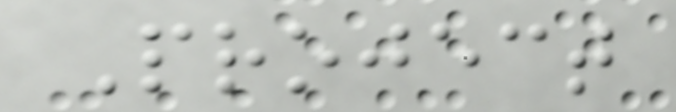Project
